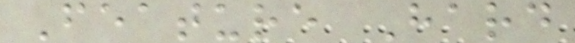Feature Hard
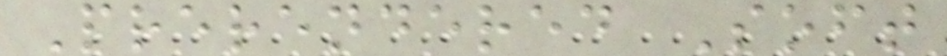Prerendered Soft
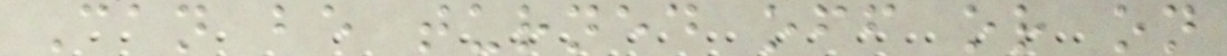Can be turned off or on
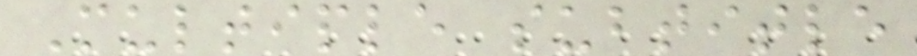Multiple subtitle
